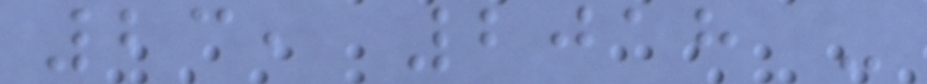23, 2018 -
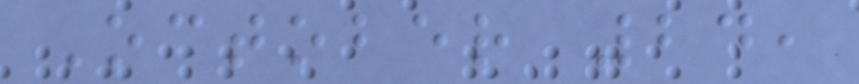October 24,
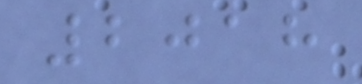2018
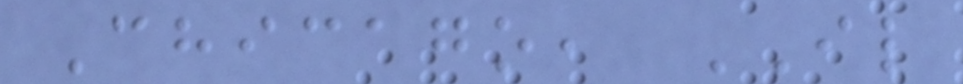Chicago, IL
